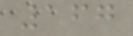167
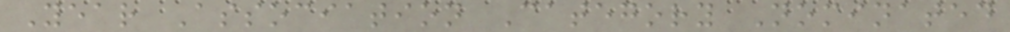Year Association Category Nominated
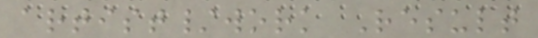artist/work Result
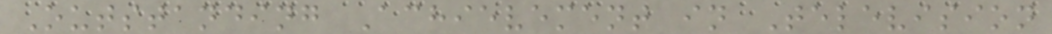Outstanding Achievement in Television
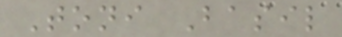Toni Basil
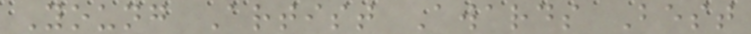Young Artist Awards Best
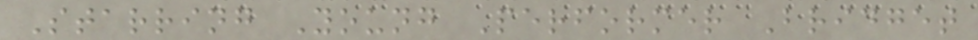Starring Young Performer Bridget
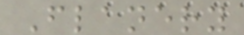Flanery
